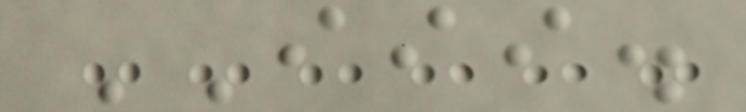III.
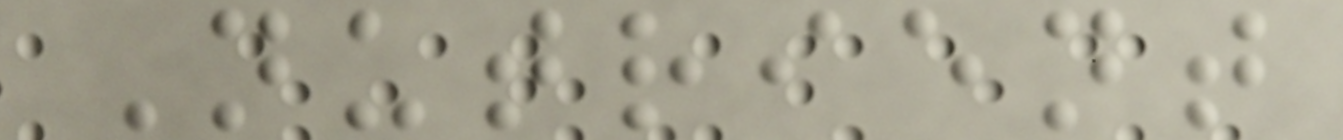Nutrient
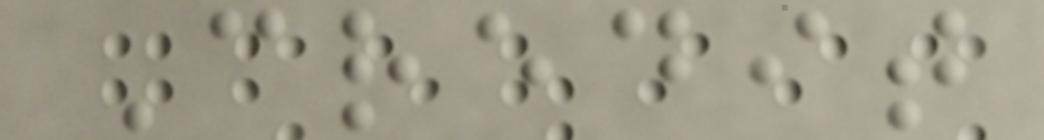Credit
